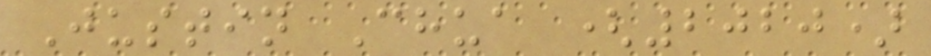Justin Chua (2020)
